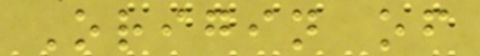Origin of
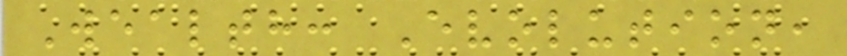Wealth: Evolution,
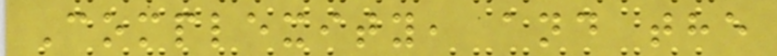Complexity, and the
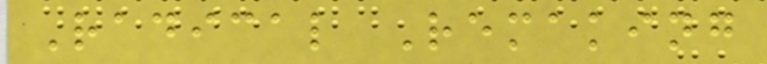Radical Remaking
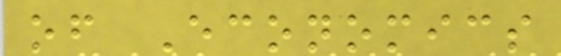of Economics
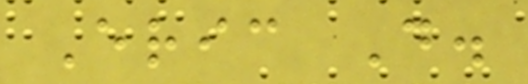Eric D.
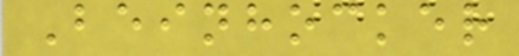Beinhocker
